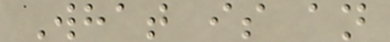What is an
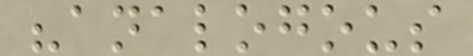"analogous
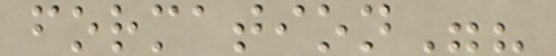formation"?
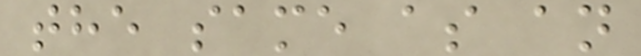the same as an
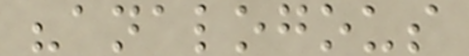"analogous
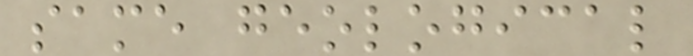same geological
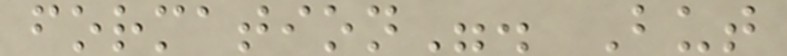formation". But
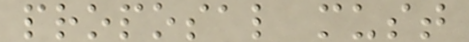proposal must
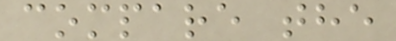compare the
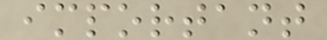important
